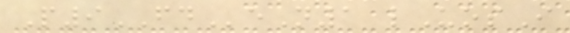P9FDeN1 lUosI
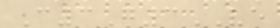C3G3VE
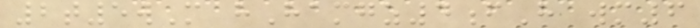2t5wM hHamgz4fH wm6
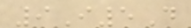9I5D
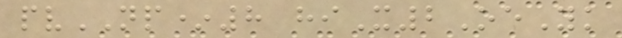pvNP*8 hiX2OeYk
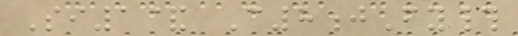Si1& C8jFy#
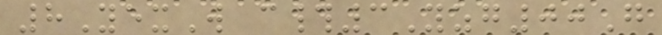8YexW c#3Yzg00G
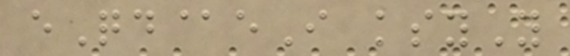eQd@eI ksyY
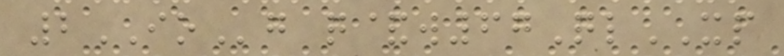2IOg q&w67QlXP
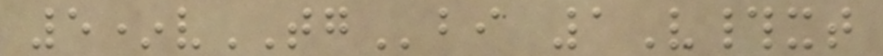5*vTGbi 1V#xt
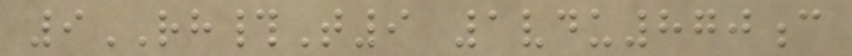9RH#T9 1vdu870c
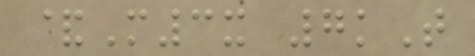&M3x 7kT
